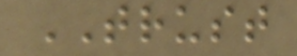TRUST
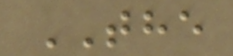THE
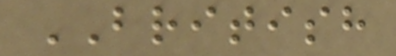BRITISH
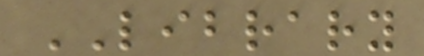LIBRARY
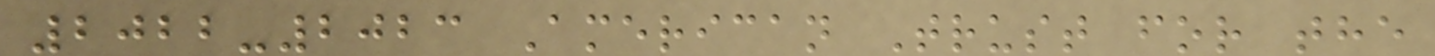2022-2023 American Trust for the
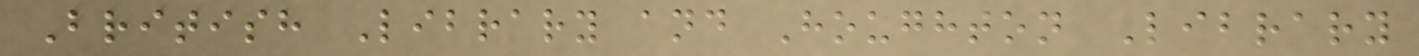British Library and Houghton Library
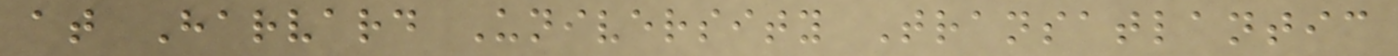at Harvard University Transatlantic
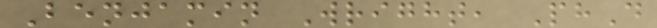Benjamin Wright, PhD
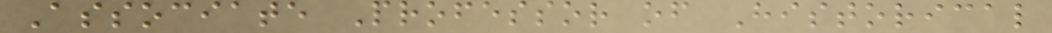Associate Professor of Historical
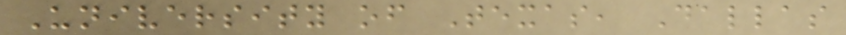University of Texas, Dallas
